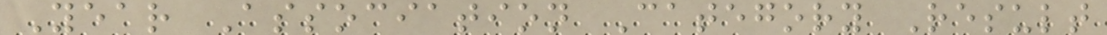Year Association Category Result
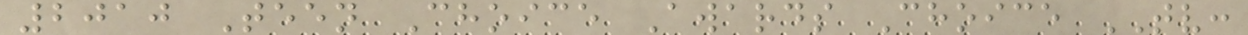2010 Teen Choice Awards Choice TV:
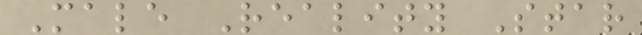Male Reality Star
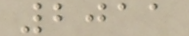2011
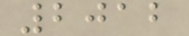2012
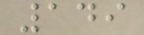149
